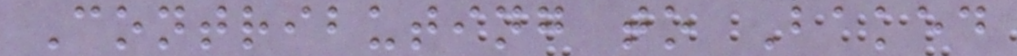Contributing to Baked
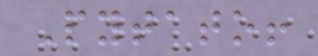Pytato!
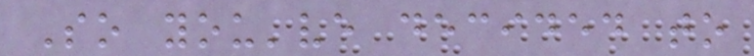So you've decided to
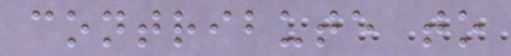contribute to
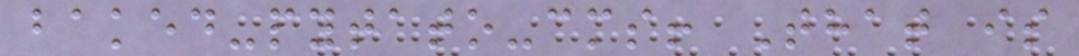baked-pytato-cms! That is
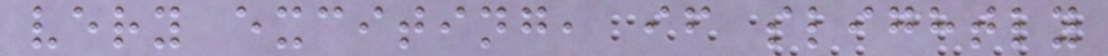very exciting, if slightly
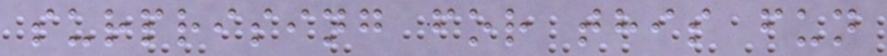surprising for this fun
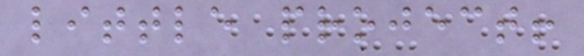little project!
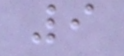9
